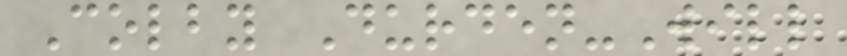Colby Durden-Will
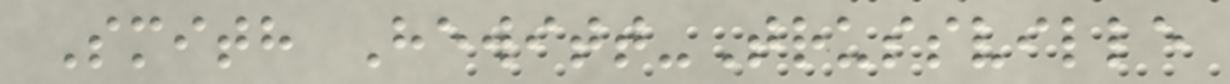Smith Hewitt-Trussville
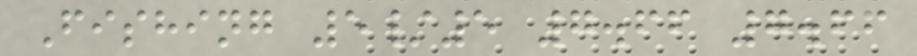Fishing 5/5 7.66 7.66
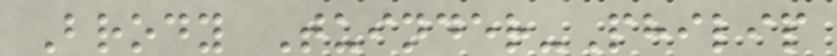Brody Tuinder-Philip
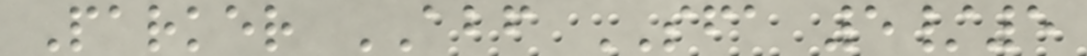Parker ABF SFA 5/5
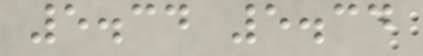5.34 5.34
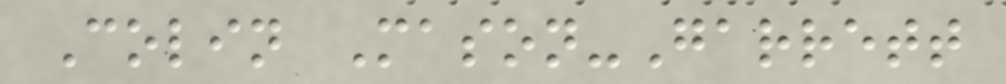Colin Mason-Garrett
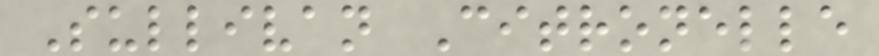Sullivan Citronelle
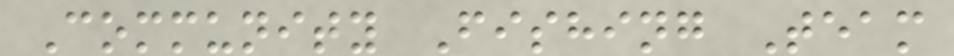Community Fishing Team
